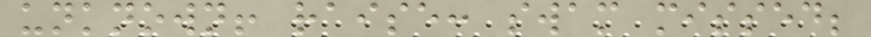unknown! raise: swam missed;
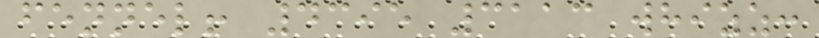fennel! 4395 3113 whizz:
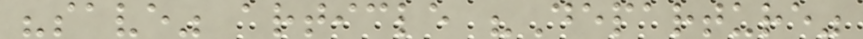"save" article "Departure"
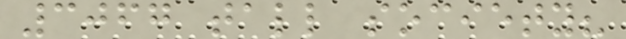3067 tall society?
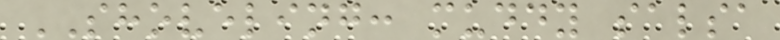SHOVELING: muddy salsa
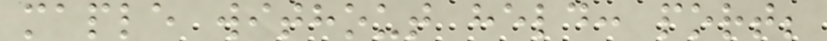maple without held: port;
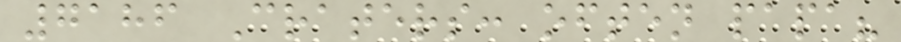7186 Craters: often papa?
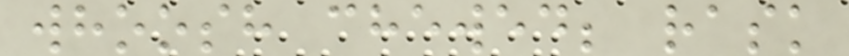whoosh chewed; rask
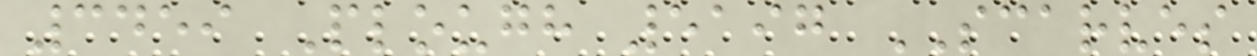3459 Plough 5197 SCARVES
